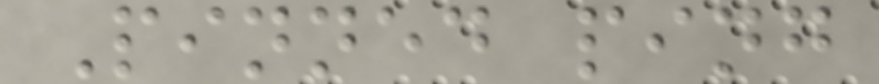Pinned ping
